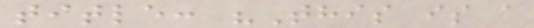title: "This is a
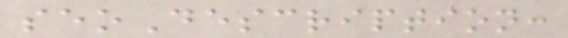seoDescription:
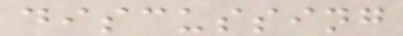discussing
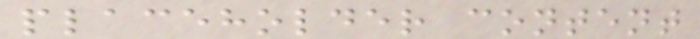placeholder content
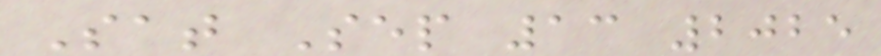Sat Sep 13 2025
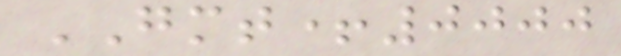GMT+0000
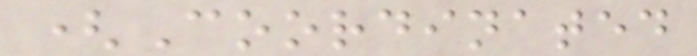(Coordinated
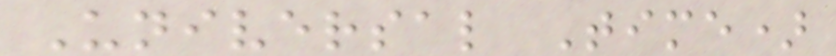Universal Time)
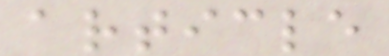article
